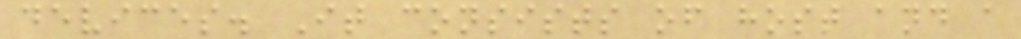devices. It consists of host and a
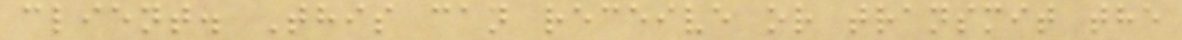client. This can receive or transmit the
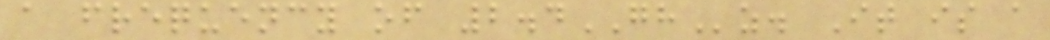a frequency of 2.4GHz. It is a
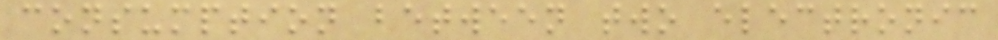consumption between two electronic
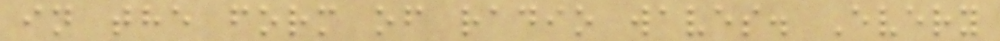in the form of radio waves. Every
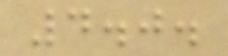4.0.
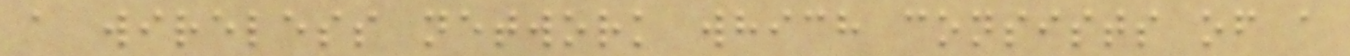a wireless network which consists of a
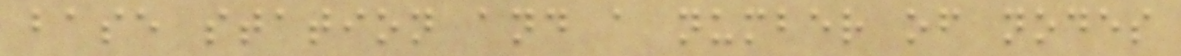base station and a number of nodes
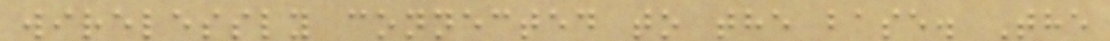wirelessly connected to the base. The
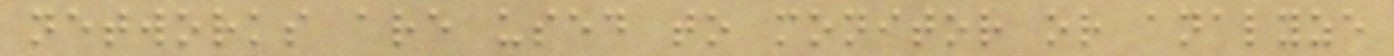networks are used to monitor or analyze
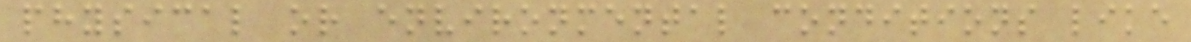physical or environmental conditions like
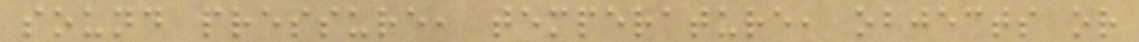sound pressure, temperature, objects or
